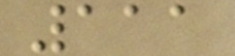111
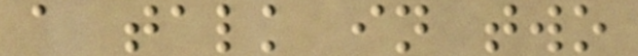a talk in two
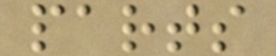parts
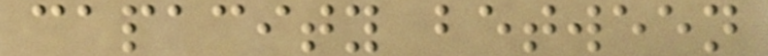capacity between
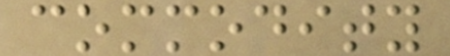commodity
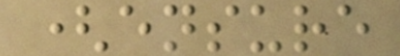(ensure
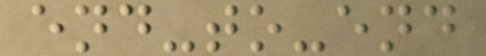end-to-end
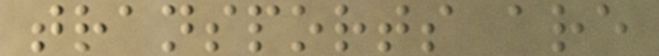transports are
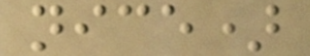nice)
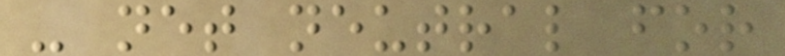- net neutral for
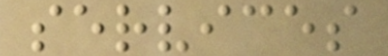services
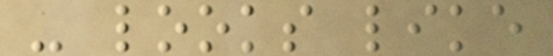- looks like
